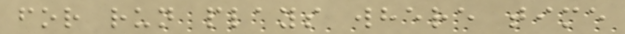for run plays where time
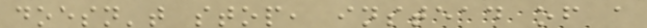doesn't stop, instead of a
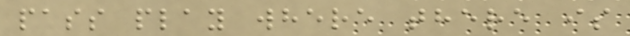pass play where there is
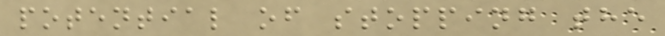potential of stopping the
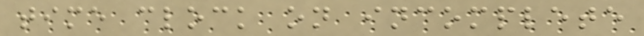time clock on incomplete
